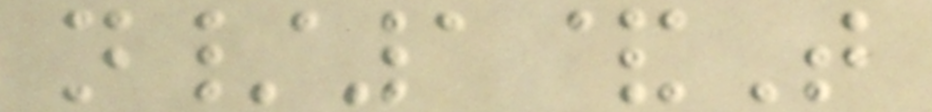n/1&T
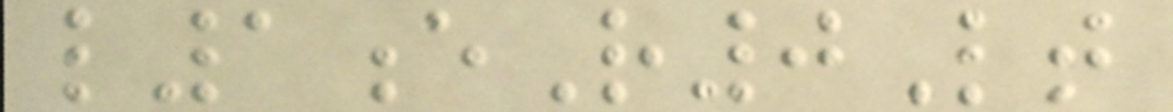l1eR0Lt
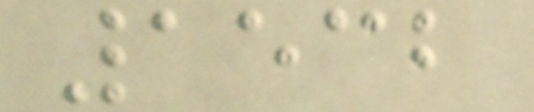1532
